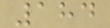184
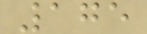175
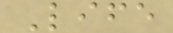Life
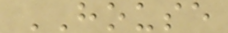HOUSE
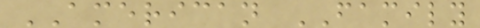AMERICAN FAMILY
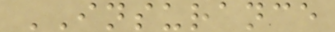INSURANCE
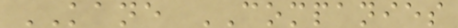KANE COMPANIES
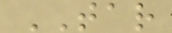TAR
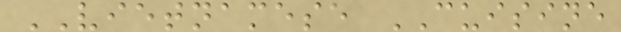VIETNAMESE CUISINE
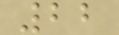22
